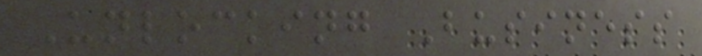Unlocking Business
